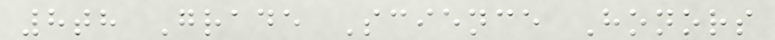8th Grade Science Honors
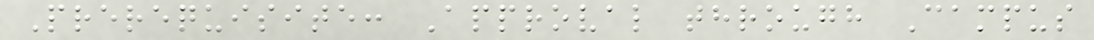Prerequisite: Approval through Campus
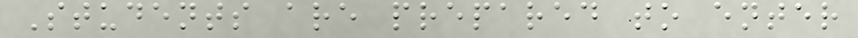Students are prepared to enter
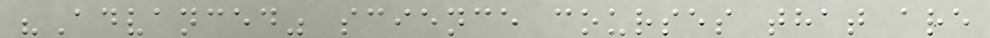"Advanced" science courses that are
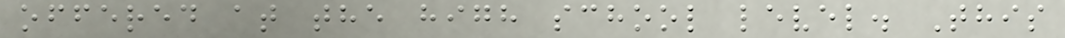offered at the high school level. This
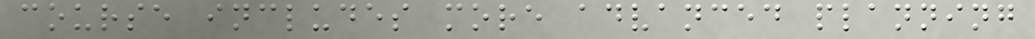course includes more advanced planning
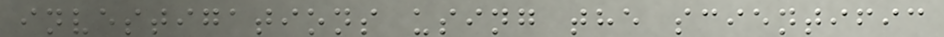investigations using the scientific
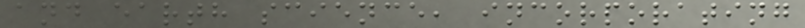and earth science, incorporating
